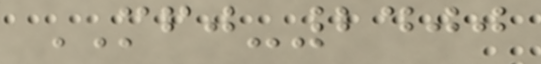MFJ-2400
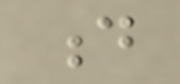d
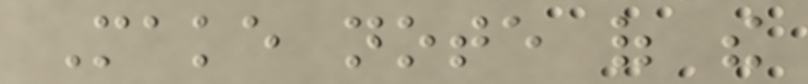Make note of the
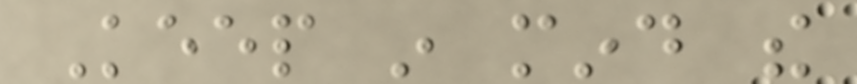Keep in mind the
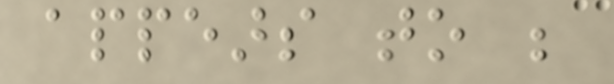appears to be
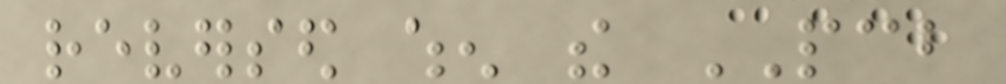reversed when the PCB
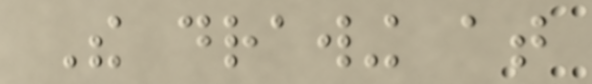The drawing at
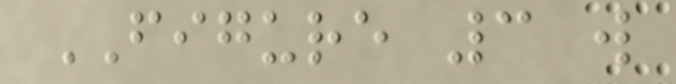FIGURE 3 will
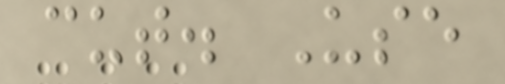cut. Use
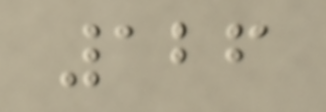126
